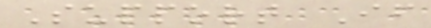Support If
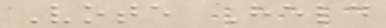Vote Held
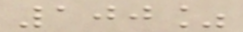100%
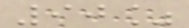90%
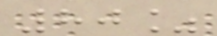80%
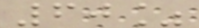60%
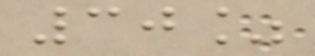30%
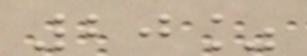20%
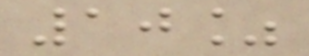10%
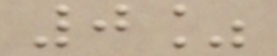0%
